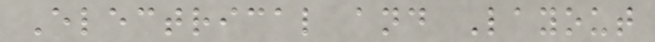Electrical and Layout
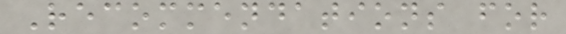Recommendations for
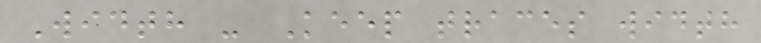Width - Keep traces width
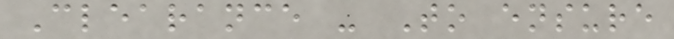Clearance - To ensure
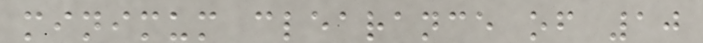minimum clearance of 10
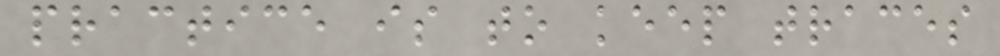practice is to keep traces
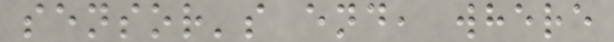sensor's end, where
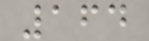164
